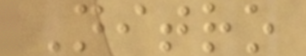Nitro
